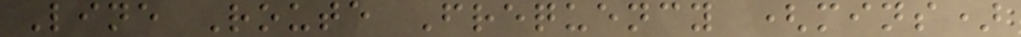Line Route Frequency (mins)
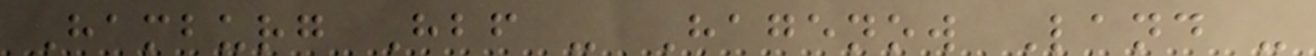Hamburg Hbf - Hagenow Land -
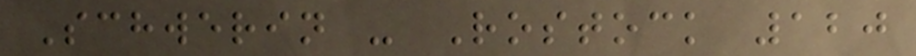Schwerin - Rostock 120
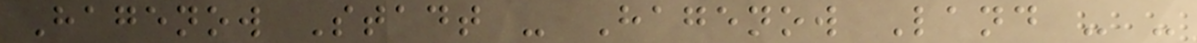Hagenow Stadt - Hagenow Land - -
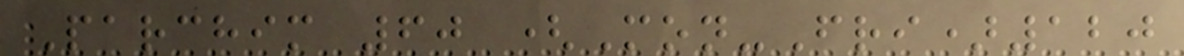Parchim 60 (Mon-Fri)120
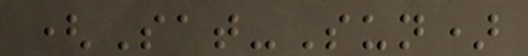(Sat-Sun)
